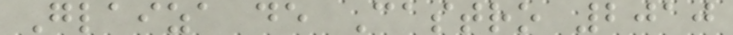Glaiza de Castro 2010
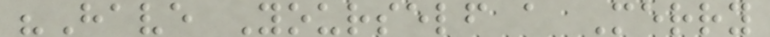"Have Yourself a Merry
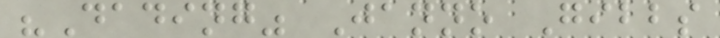"Dading" Janno Gibbs
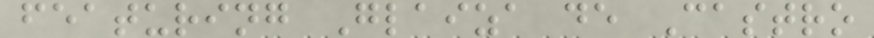featuring Glaiza de Castro
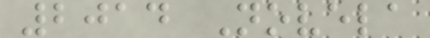2014 Novela
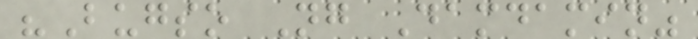"Bugso Ng Damdamin"
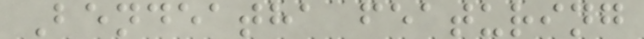Bendeatha featuring
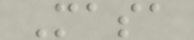Masa
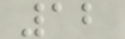12
